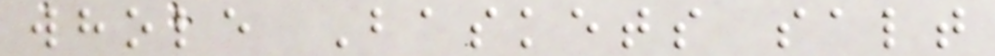whole Baskets salt
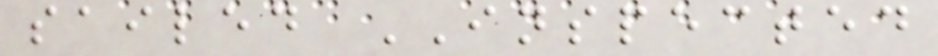sailed INSPECTED
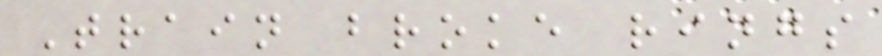Train broke rings
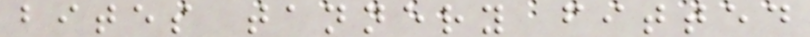bites tannery fitted
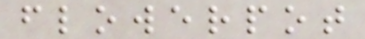flowerpot
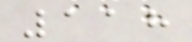118
